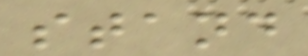stand
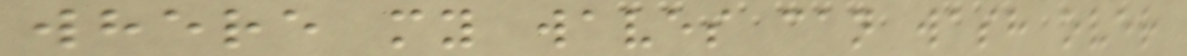where my waves can wash over
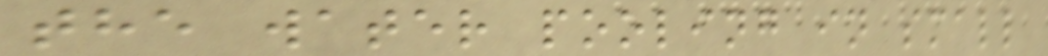the water pooling in small
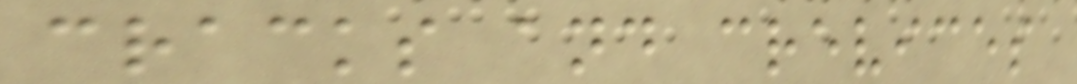cracks and crevices
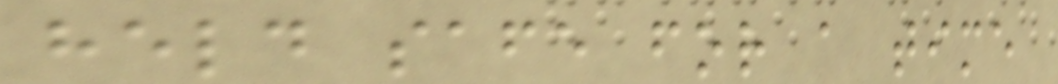held safe for a time
